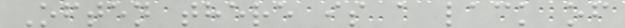Often there is a lack of
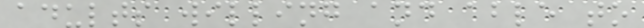adults willing and able to
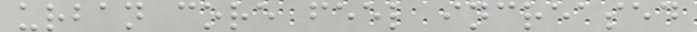urban core feel increased
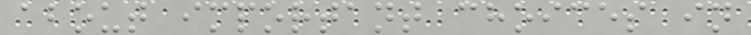about important choices in
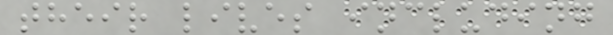their lives including
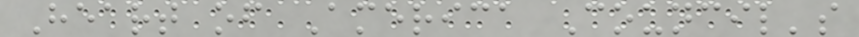Heart of America Council's
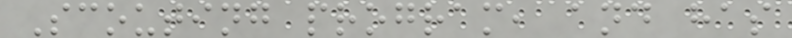Scouting program, and has
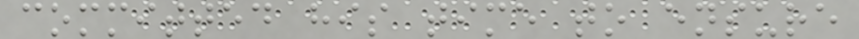committed his time to ensure
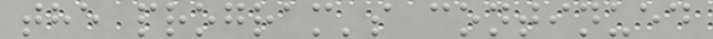the program's continued
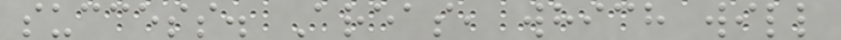success. Areas, which will
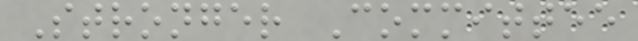Stronger Committee
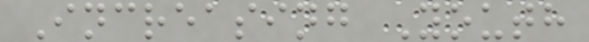Increasing Youth
